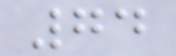74
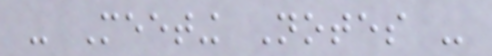- Meeting Notes -
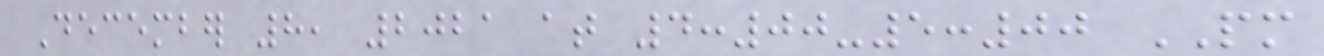December 8, 2021 at 4:00-5:00 PM
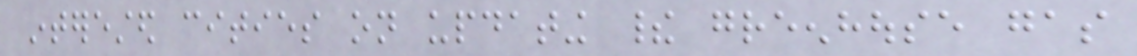interested cities on updating their greenhouse gas
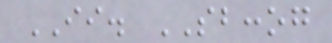II. SBCCOG
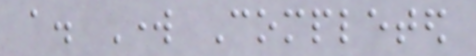a. Work Completed
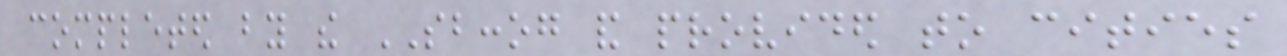completed by the SBCCOG and provided to cities
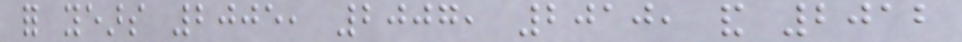for years 2005, 2007, 2010, and 2012
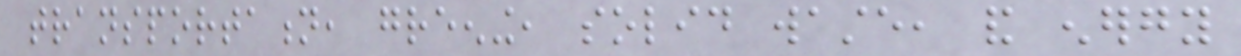transportation, greening, solid waste, and energy
